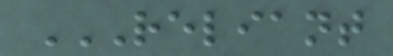RELIANT
